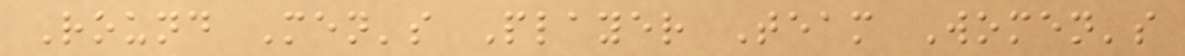Round Men's Player Team Women's
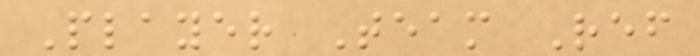Player Team Ref
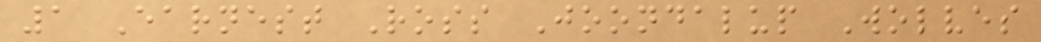1 Earnest Ross Joondalup Wolves
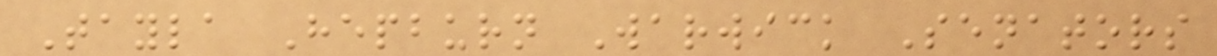Tayla Hepburn Warwick Senators
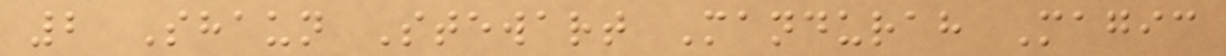2 Shaun Stewart Mandurah Magic
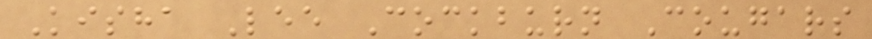Kisha Lee Cockburn Cougars
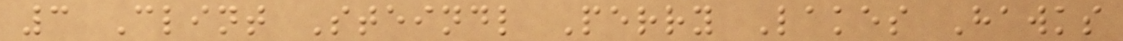3 Clint Steindl Perry Lakes Hawks
